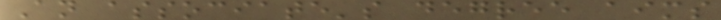An associate's degree aims
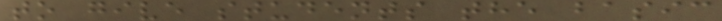to give students the basic
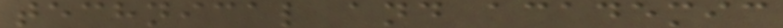technical and academic
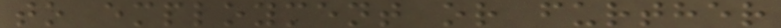to employment or further
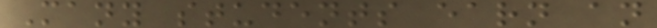Many students earn an
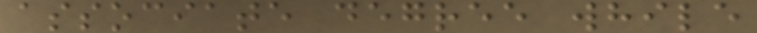associate degree while
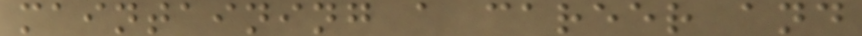maintaining a career and
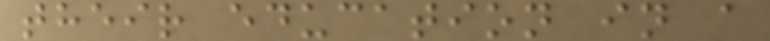their education in a
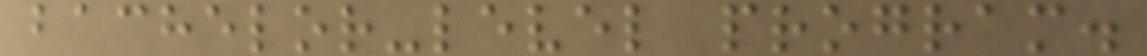bachelor-level program.
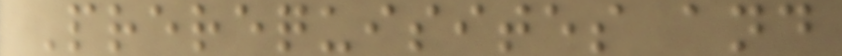Prerequisites and
